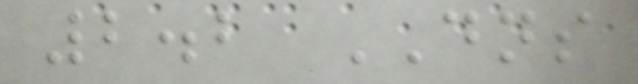2.2 DNS
